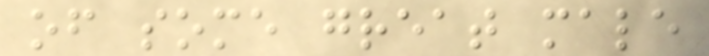of some great male
